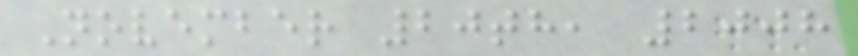November 20th, 2008
